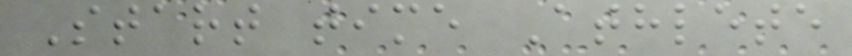Start time Athlete
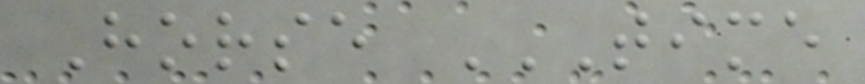Horse TIME
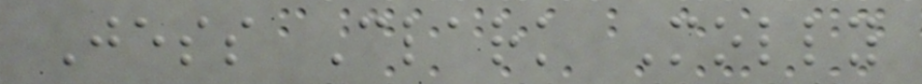Jess Clark Molly
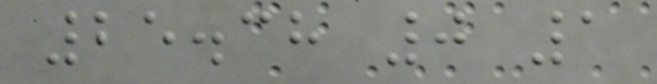25.38 0 1
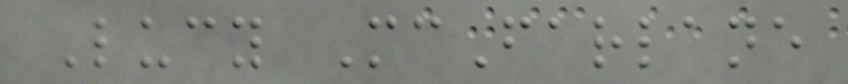Lucy McFarlane
